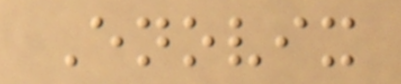Enovix
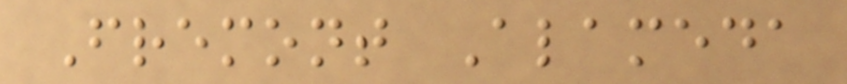Fremont Alameda
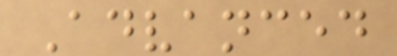Advanced
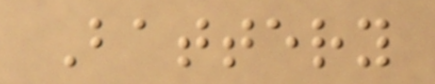Battery
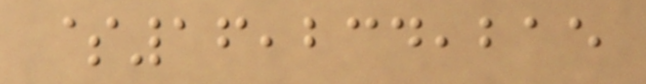$16,234,215
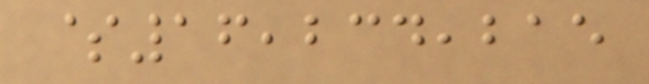$16,234,215
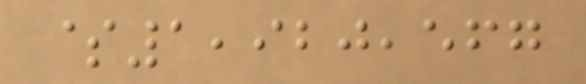$1,920,567
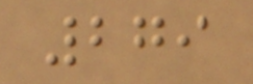279
